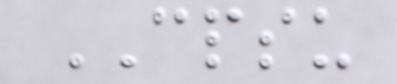CPSU
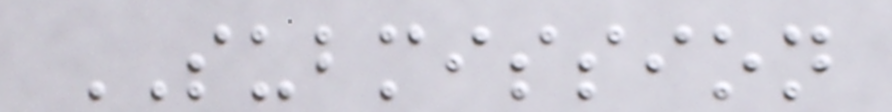SUBMISSION
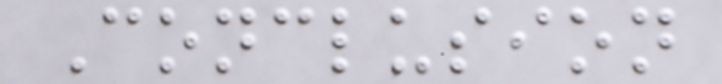Conclusion
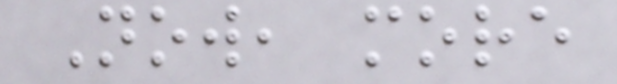Now, more
